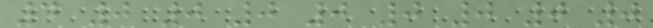4 0 0 0 0 0 0 0 0
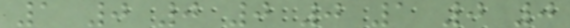1 0 0 0 0 1 0 0
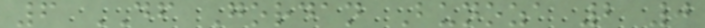6 DF Gordan Bunoza 2 0
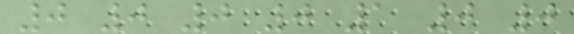0 0 0 0 1 0 0
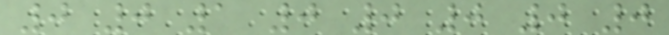0 0 1 0 0 0 0 0
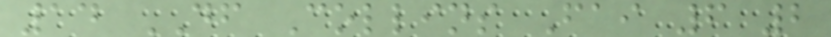14 DF Collins Fai 6 2
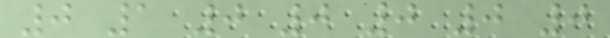0 1 0 0 0 0 0
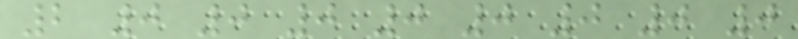2 0 0 0 0 0 0 0 0
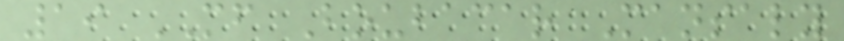19 MF Boubacar Mansaly
